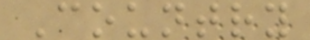Country
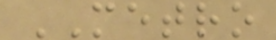METRO
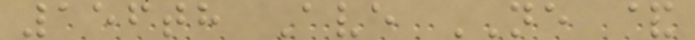156th Ave NE &
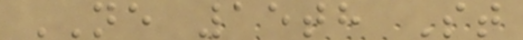NE 15th St
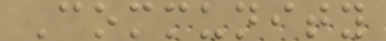Community
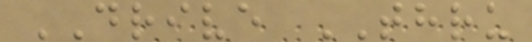DRIVE THRU
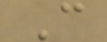C
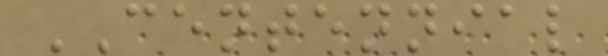CENTENNIAL
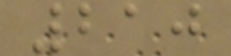210
